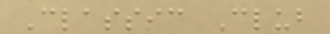Classic Club
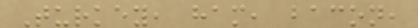Turkey, ham, bacon,
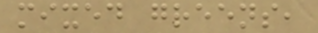mixed greens,
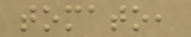tomato,
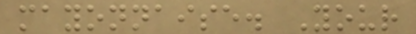mayonnaise. Your
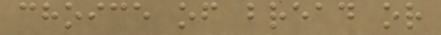choice of bread or
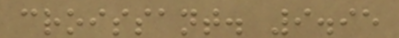croissant. 9.95
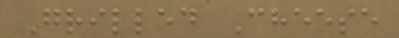Grilled Cheese
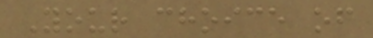Your choice of
